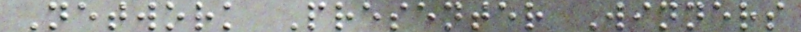Network Presenter Winners
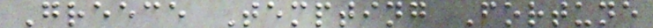Greece Tempting Fortune
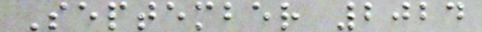September 2024
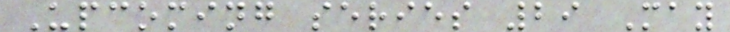Upcoming series 29 May
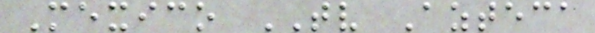Mexico TV Azteca
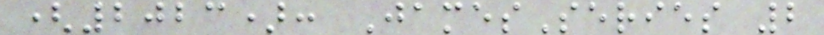(2023): JamesSeries 2
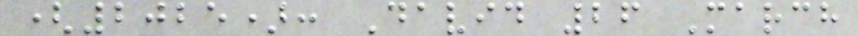(2025): David 26 March
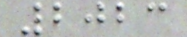2023
